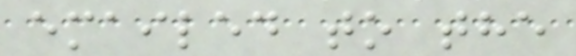emailed to the
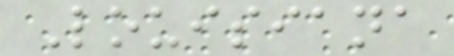Louisiana
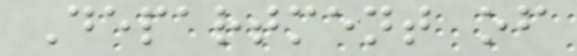Department of
